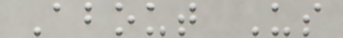About Us
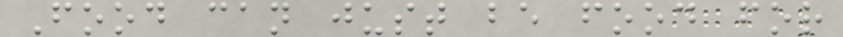Food can just be food for
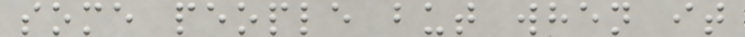some people but when it
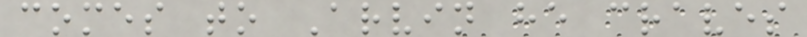comes to Arvin he craves
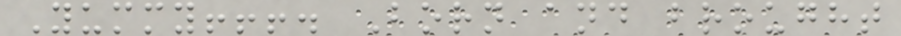Yummy!!!. Born and brought
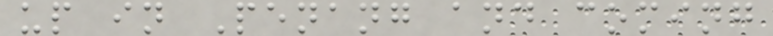up in Penang and coming
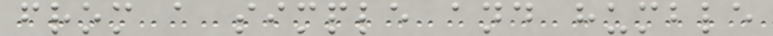from a simple and humble
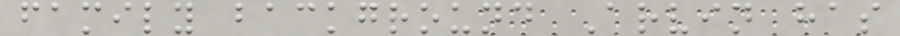family background Arvin has
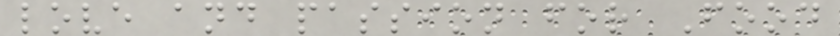love and passion for Food
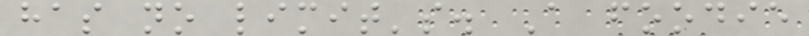has no limit's. A foodie
